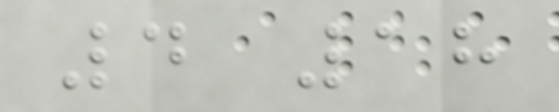4 18
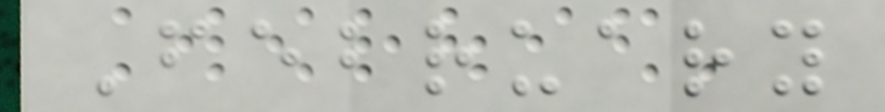February
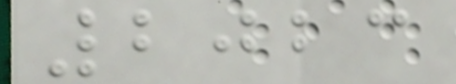2023
